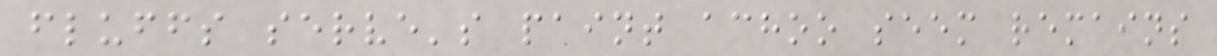fluffs serve's paint achoo seem remains
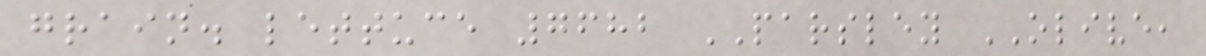grain. lettuce 7682 PARSLEY OLIVE,
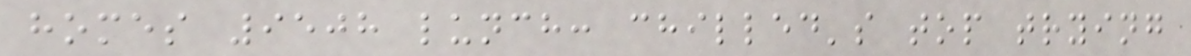homes 9508 lunch: chilled's top trying
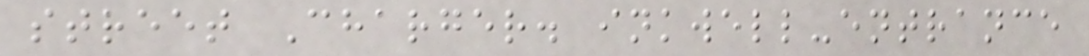street Charger. inkwell-entrance
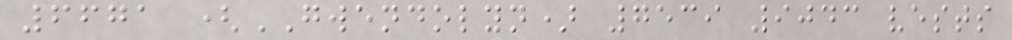6671 (GWENDOLYN) 7539 9043 vests
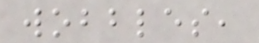wobbles,
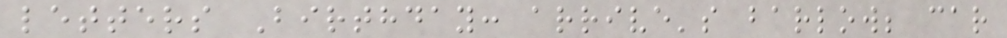letters Birthday: arrive's barlow; car
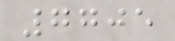7705
